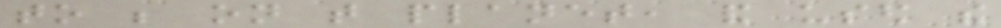to be on that planet, and used the
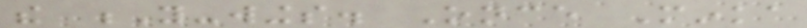the Y-wings. Once Minka
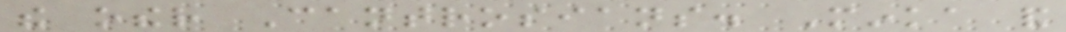the other Cantrosians. Minka and
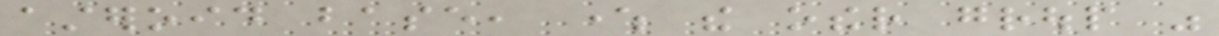asteroid base, where the other group was
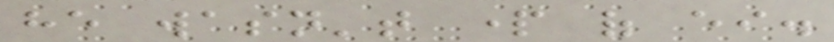he wasn't part of either.
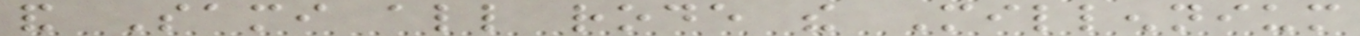and Sami all rode the Millennium
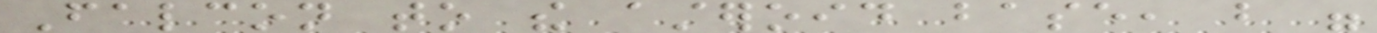Falcon to the asteroid base, but were
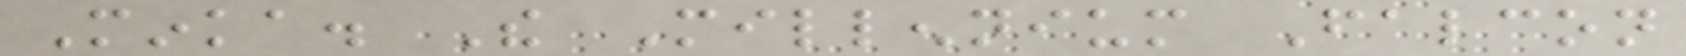Minka. The Millennium Falcon
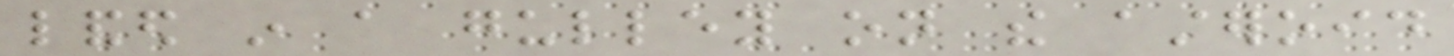landed in a gulley on the asteroid
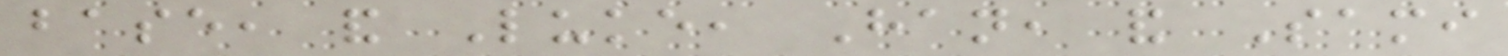base, and Luke, Han, and Sami
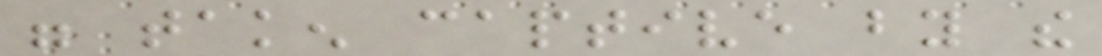were taken captive by the
